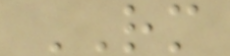RM
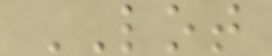LOT
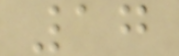17
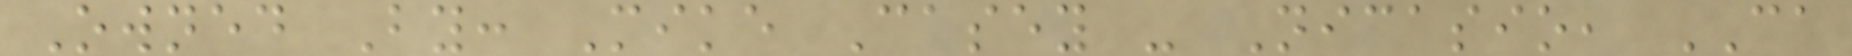Owned By: Mike Casey - Nicasio, CA
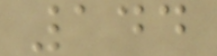144
